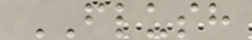FLUSH
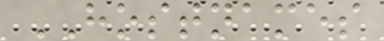HOSTNAMES
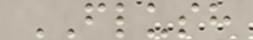FLUSH
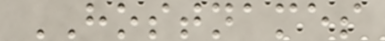HOSTNAMES
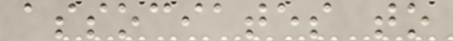associates to
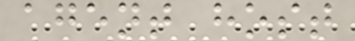agent host
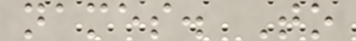names. To
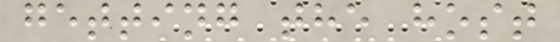getting the host
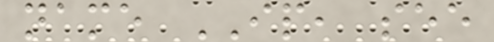name IP, see
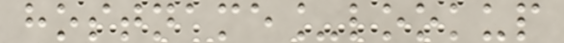hostname_lookup
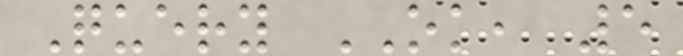Query OK, 5
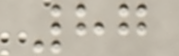87
